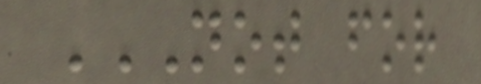NOT FOR
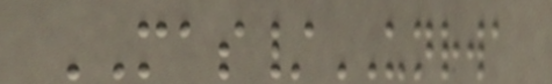MAS/UNRWA
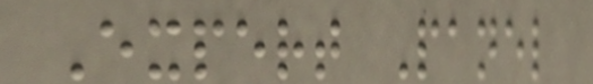Expert Panel
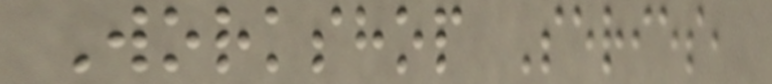Workshop Series,
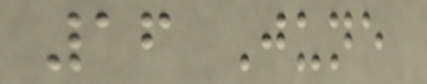16 June
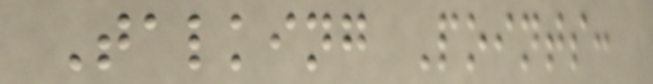Talking Points:
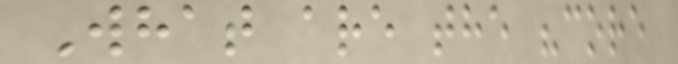What are the "core
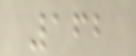162
